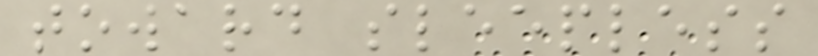toward sleepless
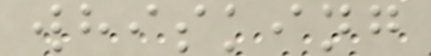whisking
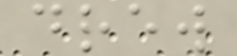drew
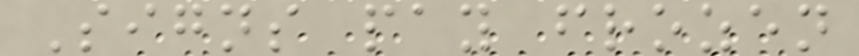Signs pay frozen
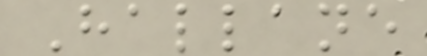Hallane
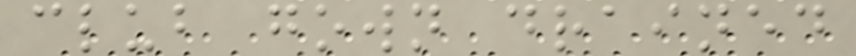club gown drained
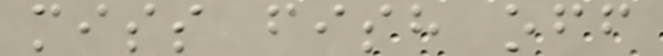miss fish off
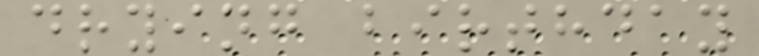drying birthday
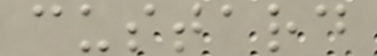custard
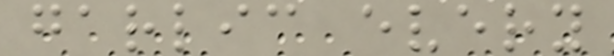garlic every
